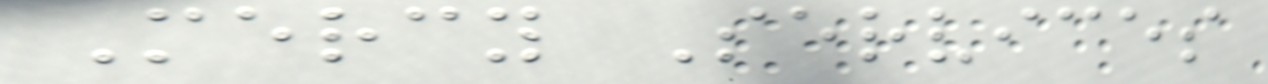Mercy Services
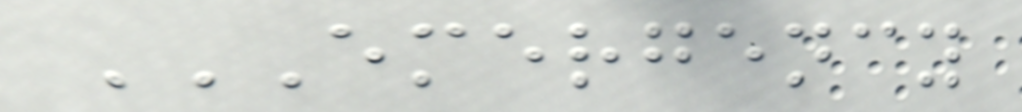EMERGENCY
